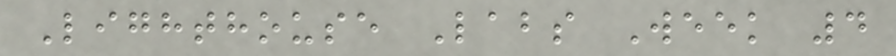Lighthouse Labs Week 4
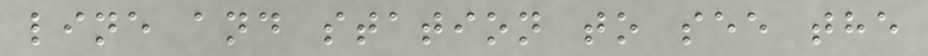line and station to see the
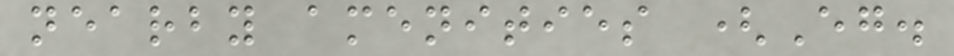nearby amenities (Eg.
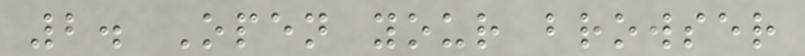2. Open your browser
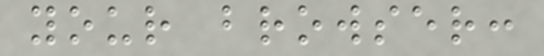your browser:
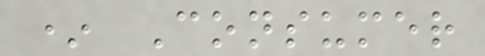* Consumer
